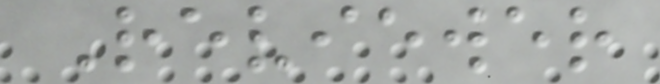Reviewer
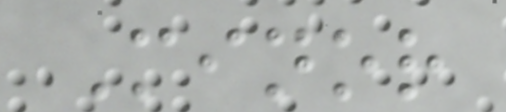Minor
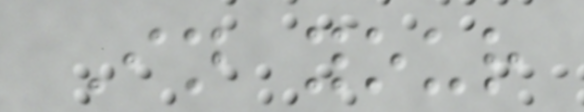In your
